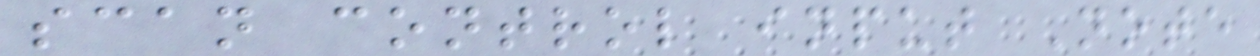scan control input Note
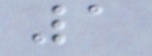1
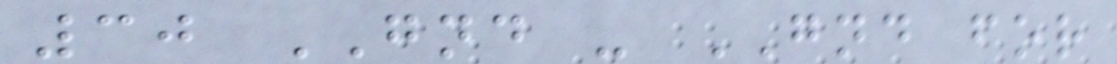30 GND - GND for
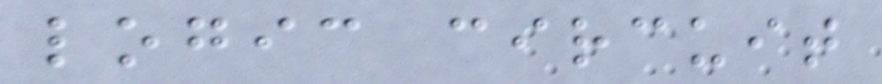logic circuit
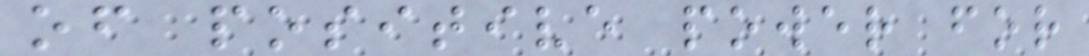of positive power for
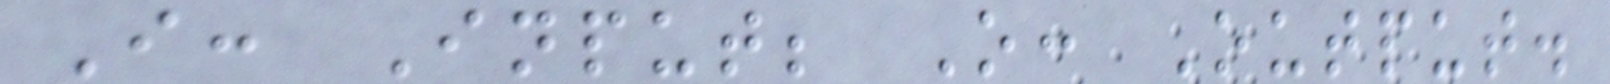I: Input; O: Output.
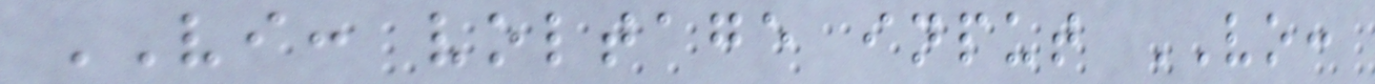VI: voltage input VO:
